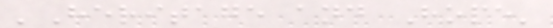'Heritage and Hope'
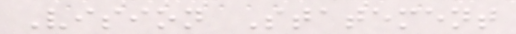Vision Statement
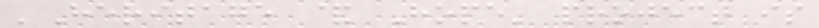'Heritage & Hope' project is
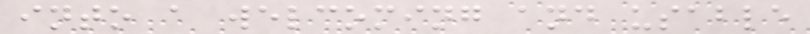into a welcoming and usable
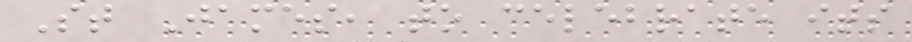St James, to celebrate its
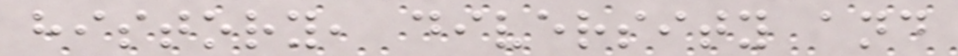history, diversity and
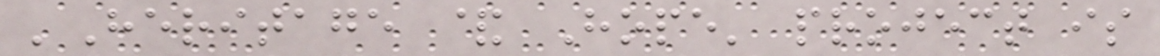'Heritage & Hope' project is
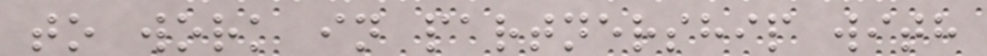to work in partnership with
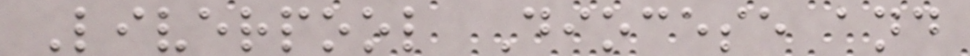Liverpool Diocese and
